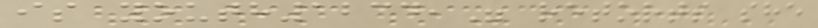is youth1234," retorts she
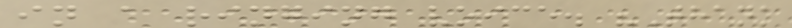in a ringing voice. "Thank
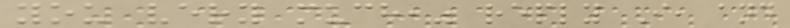you very much," reply I, and
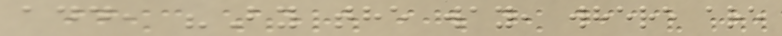add, "By the way, where are
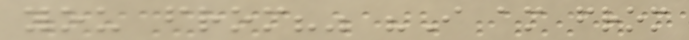you from?" "I am from
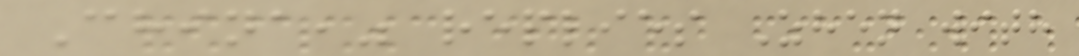China," replies Zhen with
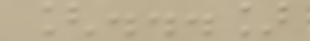[...]
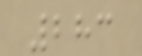283
